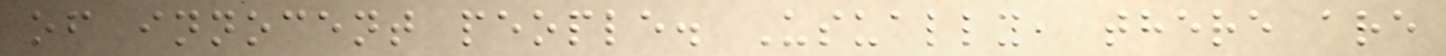of innocent people. Usually, there are
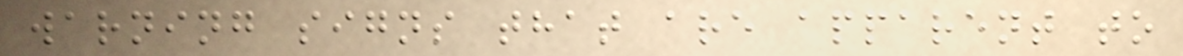warning signs that are apparent to
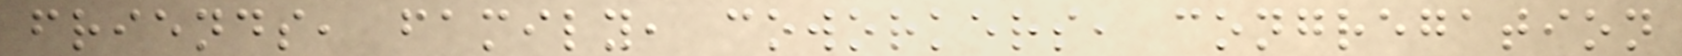friends, family, coworkers, congregation
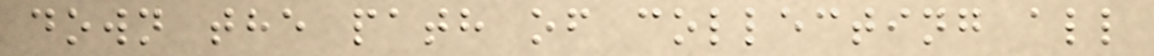down the path of collecting all
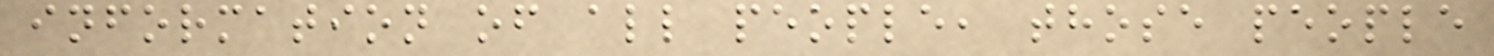information of all people, those people
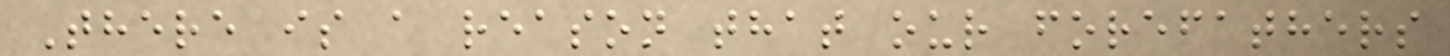There is a reason that our forefathers
